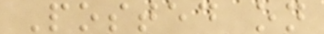Posted on
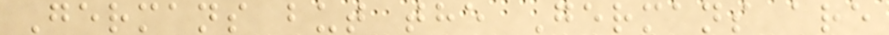Germans but the Germans are
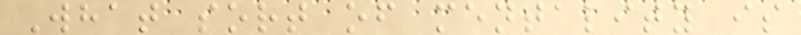What sort of mentality is
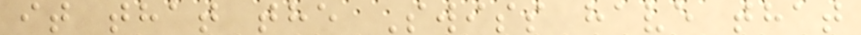it that the Swiss have that
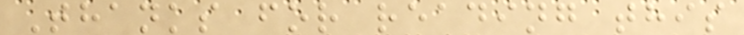Thanks for reading this
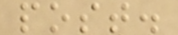post.
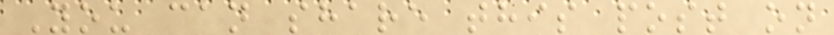You can share this post on
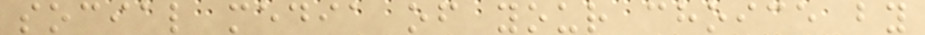social media of your choice by
